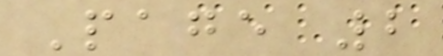Page 2
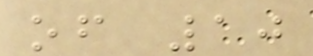of 10
